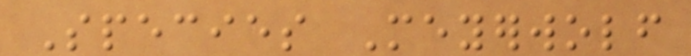Species Meyerwolf
